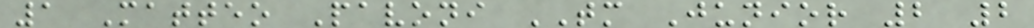1 Matteo Pavoni TM Junior 2 2
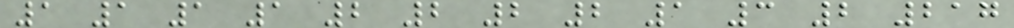1 1 1 1 2 2 2 2 1 3 2 217
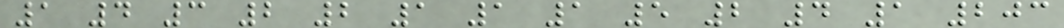1 4 3 2 2 1 1 1 5 2 4 1 203
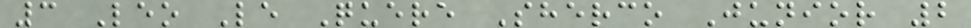3 Leo Le Quere Sherco Junior 2
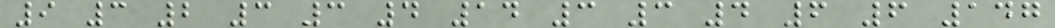9 3 2 3 3 4 14 3 3 4 6 6 147
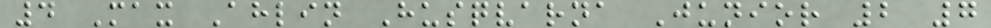4 Max Ahlin Husqvarna Junior 2 7
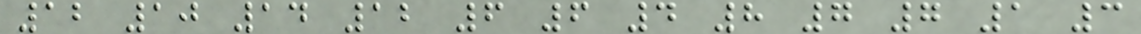12 10 14 12 6 6 4 8 7 7 1 3
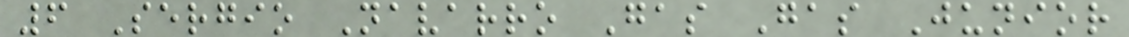6 Sergio Navarro Gas Gas Junior
